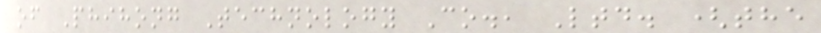of Phihong Technology Co., Ltd. (the
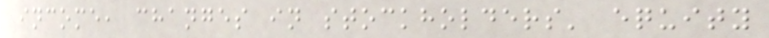income, changes in stockholders' equity
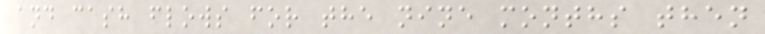and cash flows for the nine months then
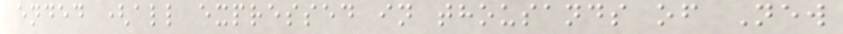ended (all expressed in thousands of New
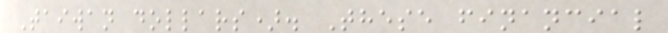Taiwan dollars). These financial
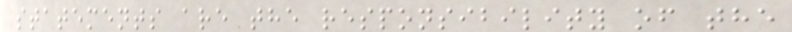statements are the responsibility of the
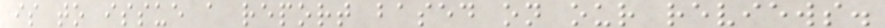is to issue a report based on our reviews.
